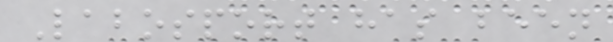Labosport has been
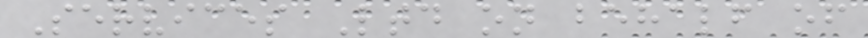Services Ltd on behalf of
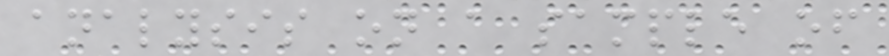analysis on a sample of
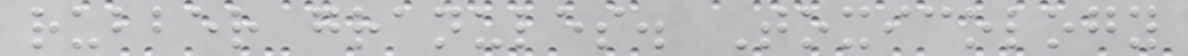rubber granules. Toxicology
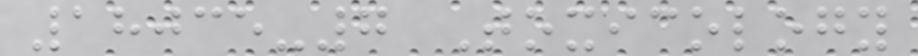18035-7 Toxicology
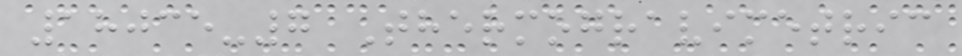18035-7 Thermogravimetric
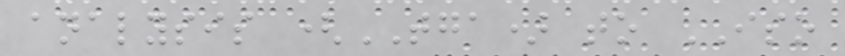analysis (TGA) to ISO
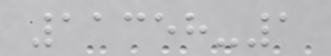11358-1
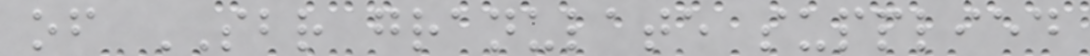of SBR granulate supplied
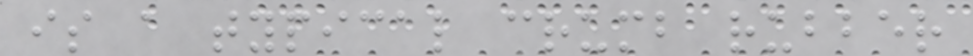is a typical crumb rubber
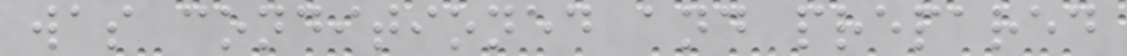was conditioned and prepared
